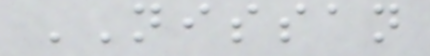NISSAN
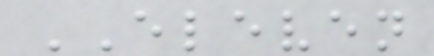ELEVEN
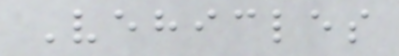Vehicles
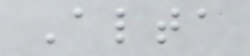Alta
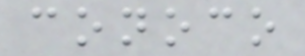conoco
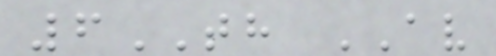6TH AV
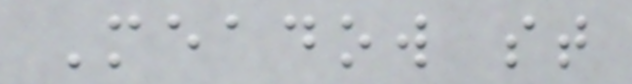Meadow st
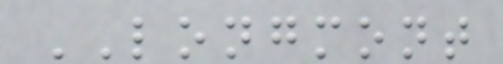LONGMONT
